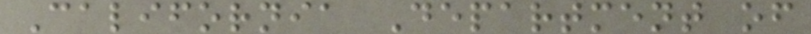California Department of
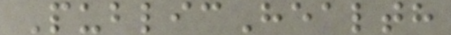PublicHealth
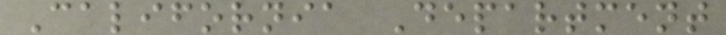California Department
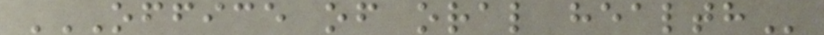OFFICE OF ORAL HEALTH
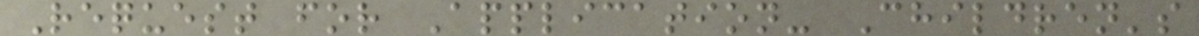Request for Application- Children's
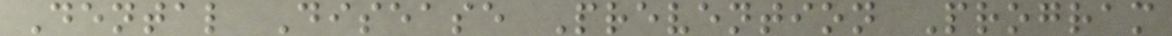Dental Disease Prevention Program
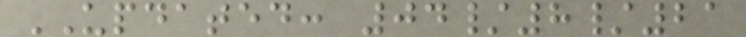UPDATED: 04/8/21
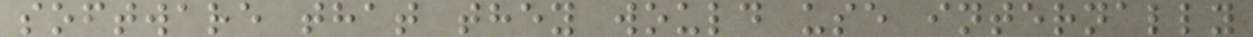software that they would use internally
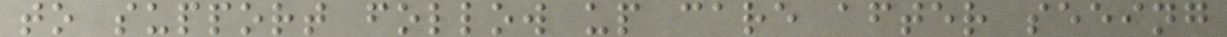to support follow up care after seeing
